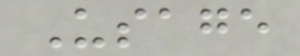Usage
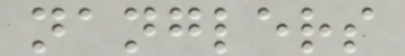nanglers
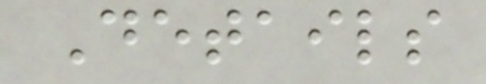Details
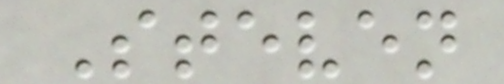Steven
